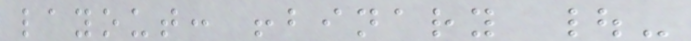layout: !binary |-
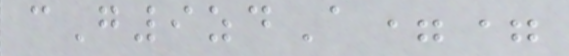cG9zdA==
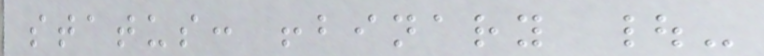status: !binary |-
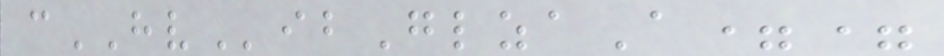cHVibGlzaA==
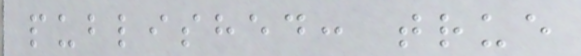published: true
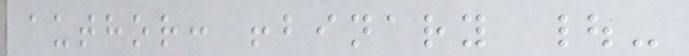author: !binary |-
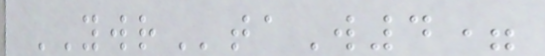YWRtaW4=
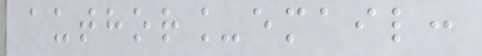author_email:
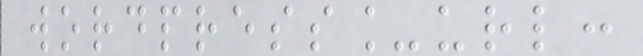wordpress_url:
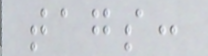tags:
